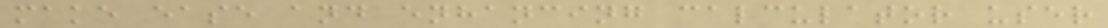make ease and enhancing calculator user
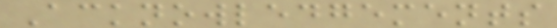Acknowledgements
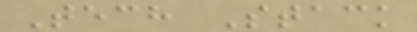Tech Stack
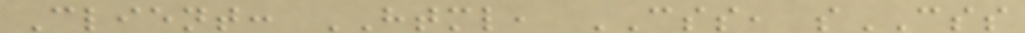Client: HTML, CSS, sCSS
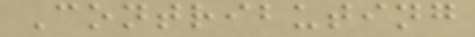Contributing
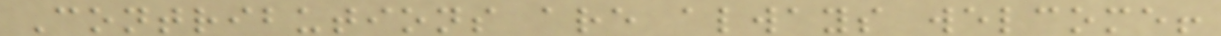Contributions are always welcome!
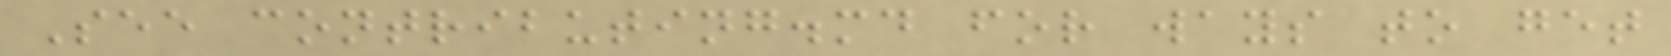See contributing.md for ways to get
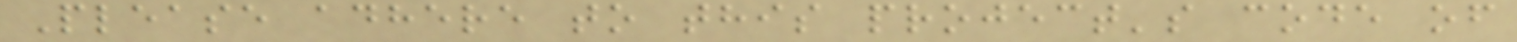Please adhere to this project's code of
